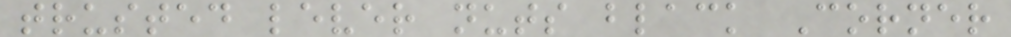trusted lever nuts black Corner
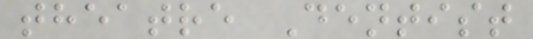theatre Dentist
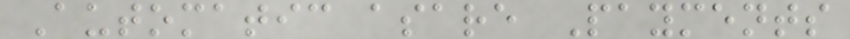Automatic asare Payments
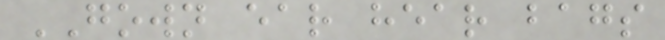GOWN ear hear bags
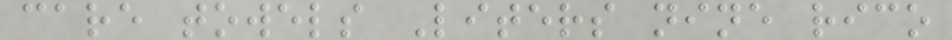care towels Liters nine rico
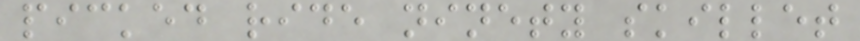picked ride ninety skillet
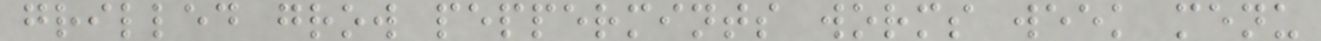grilled grow peppermints worms week menu
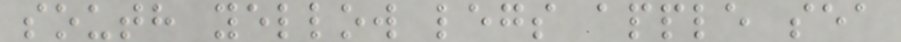south yellow legs apple sea
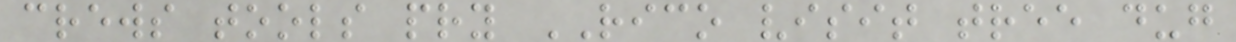crews tools pry RICO visit tree dug
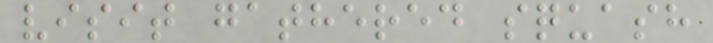visit gathered squash
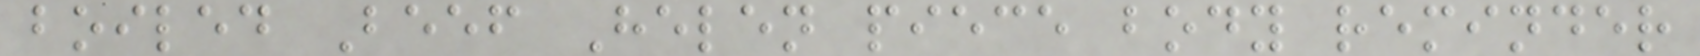boiled Beef Helen piece body reminder
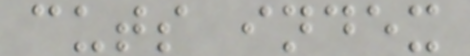cuts index
